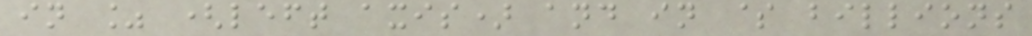in % (left axis) and in $ billions
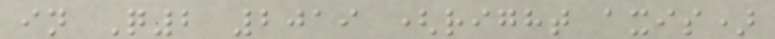in Q2 2019 (right axis)
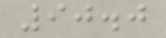90.0
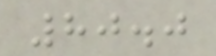80.0
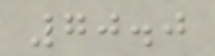70.0
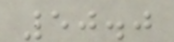50.0
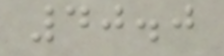40.0
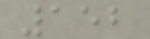152
